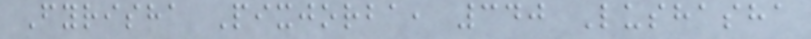Fyrisha Pixjorba, 340 Lushasha
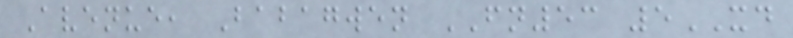Avenue, Babagwen FN53 5XD
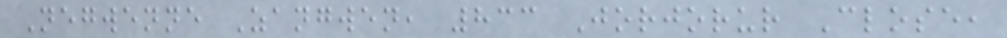Negwenne Zangwen, 833 Jorjorur Close,
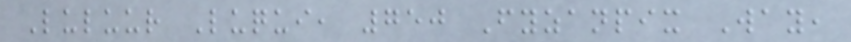Luluur Luqui, 750 Fyzanpix Way,
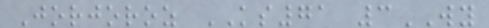Jorjoroz KS71 3WY
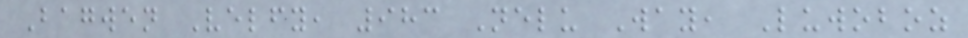Bagwen Velfy, 983 Nelu Way, Luwoboz
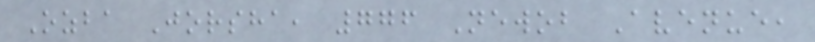Ozba Jorsha, 776 Newob Avenue,
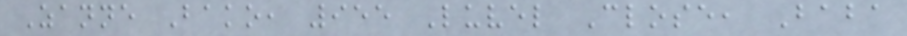Zanne Bako, 955 Luvel Close, Baba
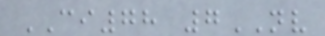CI78 7NV
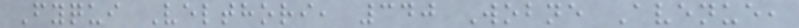Fyqui Velthori, 340 Wobne Avenue,
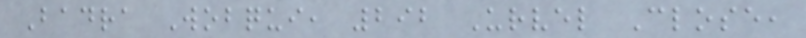Badra Wobqui, 292 Urvel Close,
